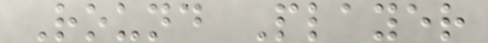Round Player
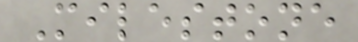Milestone
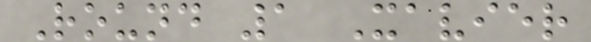Round 1 Xavier
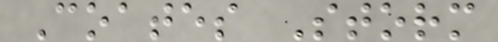Coates Storm
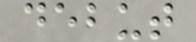debut
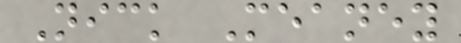Nick Meaney
